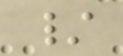/
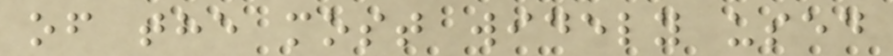of the most widely used
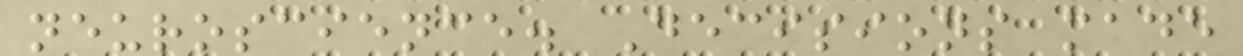neuroscience. Decisions made
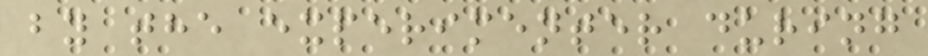by the experimenter during
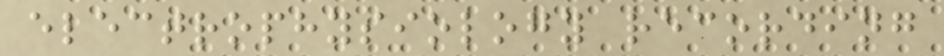electrophysiology recording
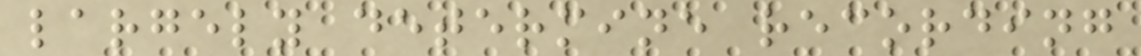largely determine recording
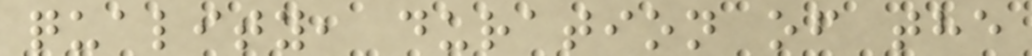quality, duration of the
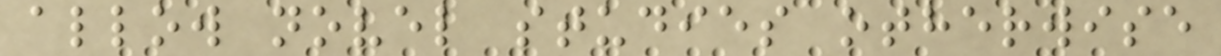allow novel studies otherwise
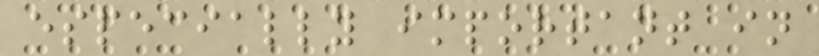especially important in
